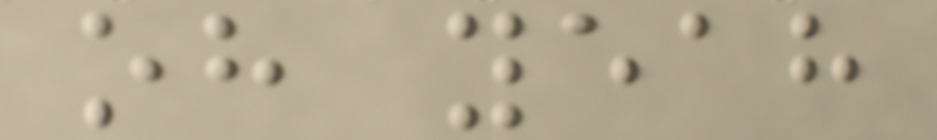oh yeah
